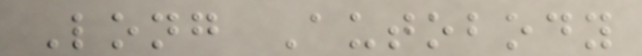Long Autobody
